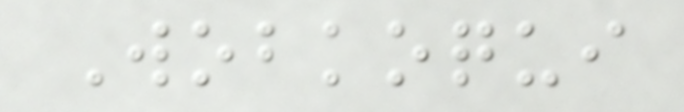Wobkoqui
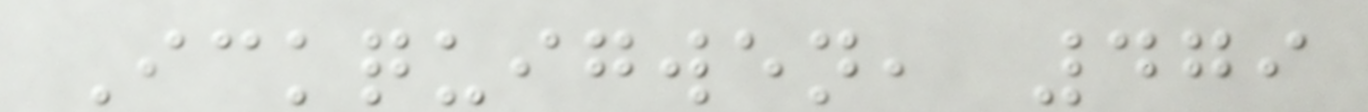Ickquigwen, 479
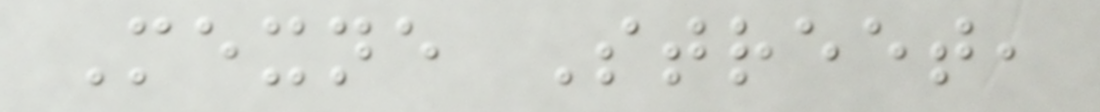Mexne Street,
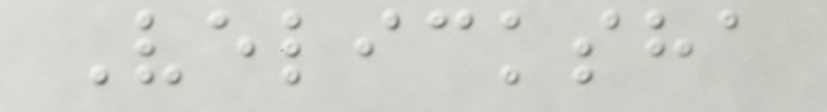Velicksha
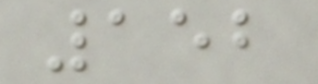152
